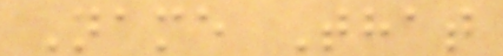Name That
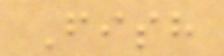Fish
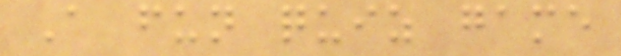A fun quiz game
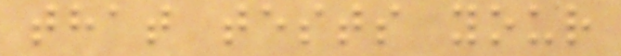that tests your
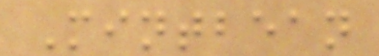Mintbean
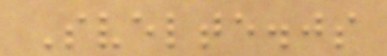Svelte.js
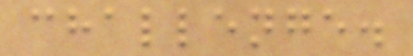challenge.
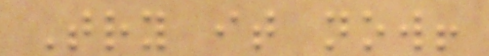Try it now!
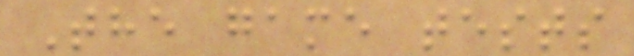The game tests
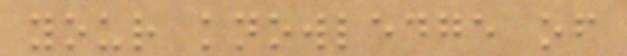your knowledge of
